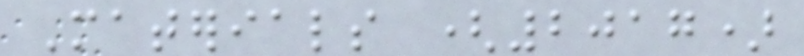Materials (2017)
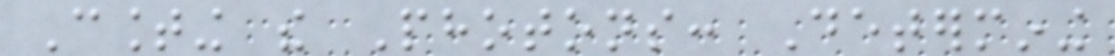Counting the Photons: Determining
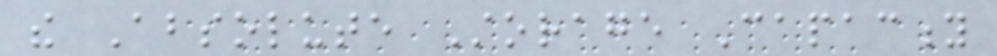the Absolute Storage Capacity
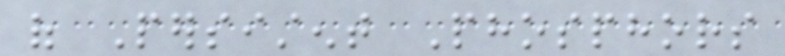of Persistent Phosphors
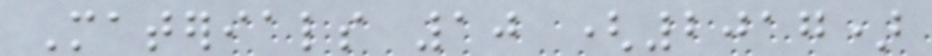Materials 10 (2017)
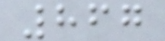867
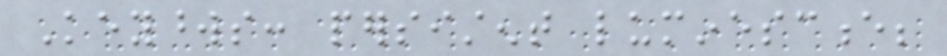Keywords: persistent luminescence;
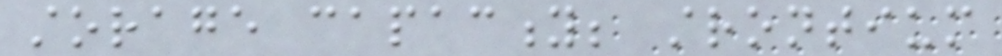storage capacity; strontium
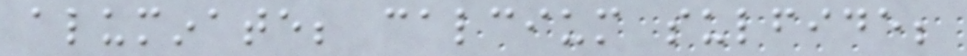aluminate; calcium sulfide;
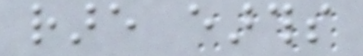rare earths
